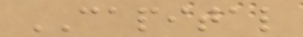CAPITAL
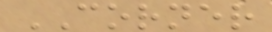CORNER
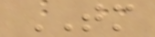TM
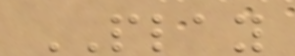PLAY
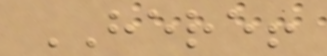HERE!
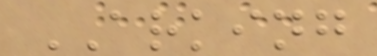ARKING
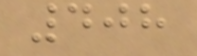408
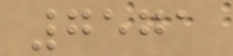7571
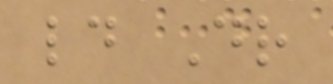ld Dr
